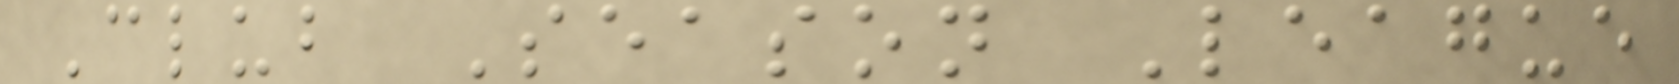Club Season League
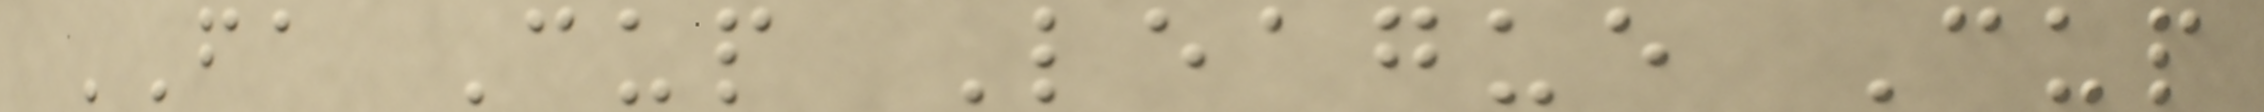FA Cup League Cup
